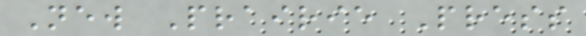New Prairie Press
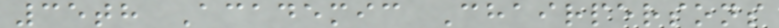35th Academic Chairpersons
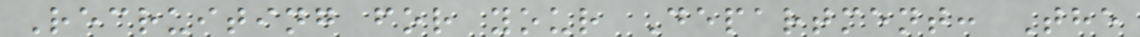Recruiting for your Department: The
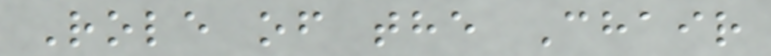Role of the Chair
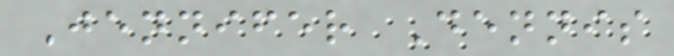Jennifer Dennis
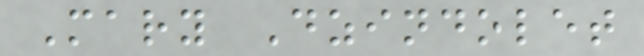Mary Dzindolet
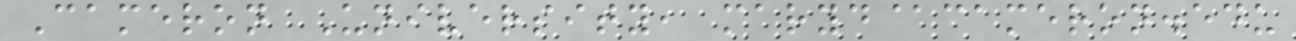Cameron University, maryd@cameron.edu
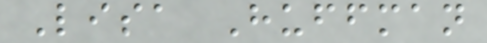Lisa Huffman
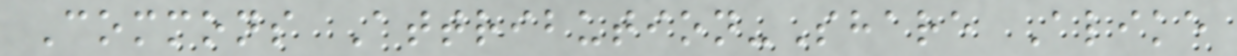Commons Attribution-Share Alike
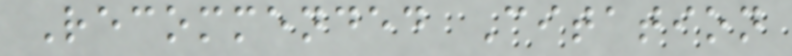Recommended Citation
